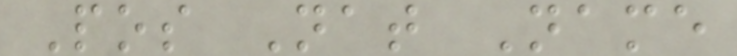Pos Nat Name
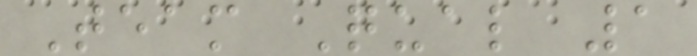Team Qual 1
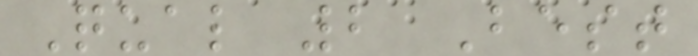Qual 2 Best
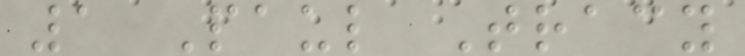1 Paul Tracy
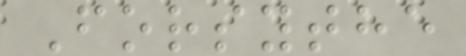Forsythe
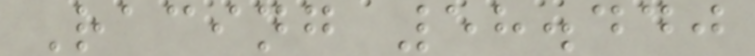Racing 58.440
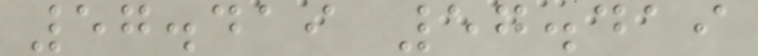57.419 57.419
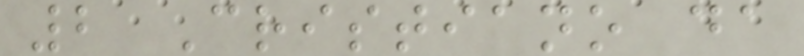2 Cristiano da
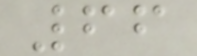66
